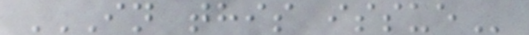IN THIS ISSUE
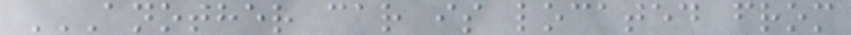ANOTHER CAR IS LOCATED FROM
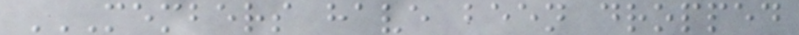MEMBERS HAVE BEEN DROPPED
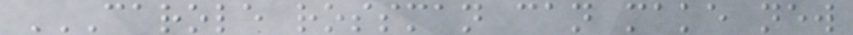CAROLE ROSSMAN CAN MAKE NEW
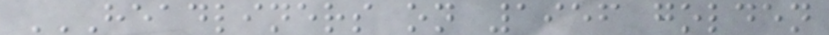HEADLINERS ON 1956 GOLDEN
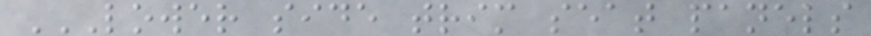LOWER SIDE TRIM SEAT PANELS
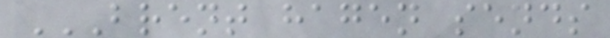BRENT HAGEN SENDS
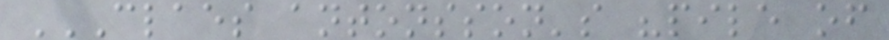CLAES ANTONSSON'S "PILE OF
